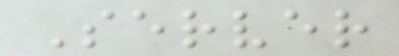Server
